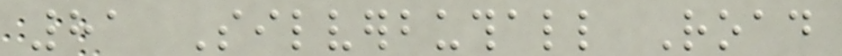81 Silverbuthall Road
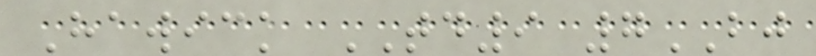Hawick TD9 7BJ
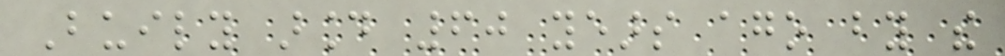Buily around 60 years ago by the
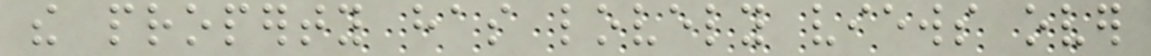the property has lovely views over
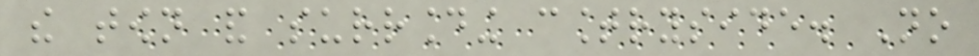the town and surrounding countryside. No
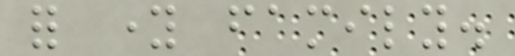for young family.
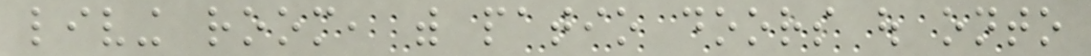living room, with patio doors out onto
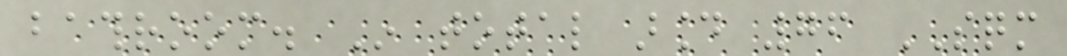bathroom. In total around 76 SQM
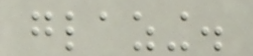glazing.
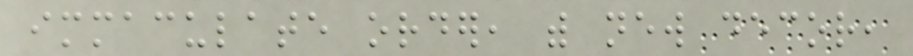immaculate order, with new decor,
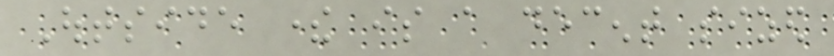Outside there is a decent sized
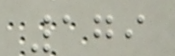179
